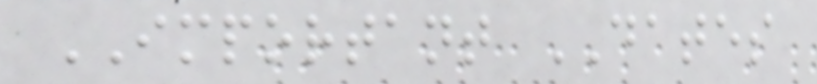IMPORTANT DATES
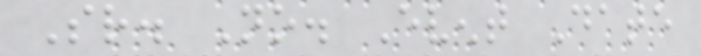Sr. No. Event Date
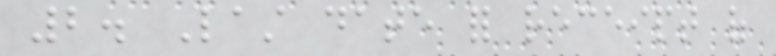2. Last date for receipt of
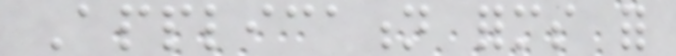Application forms for
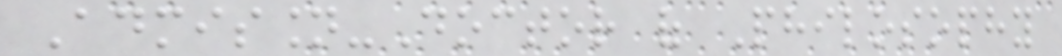Admission-Doctor of Philosophy
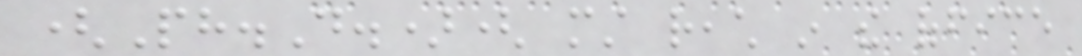(Ph.D.)( must reach in the office
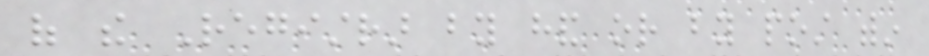of the Registrar by hand or by post within
